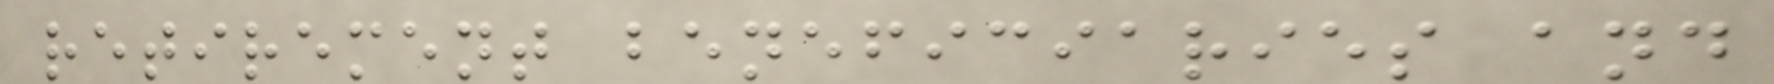retirement beneficiaries and
